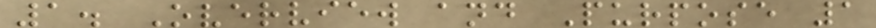1. Overview and Purpose 1
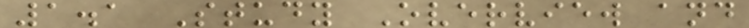1.1 Study Overview and
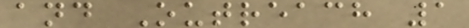and Outreach 1
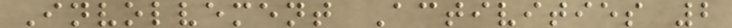Involvement Activities 2
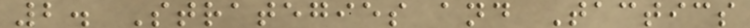2. Strategies and Tactics
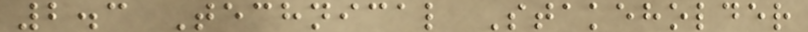2.3 Technical Stakeholder
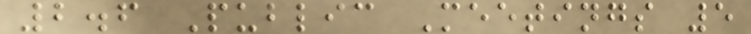2.6 Public Meetings 5
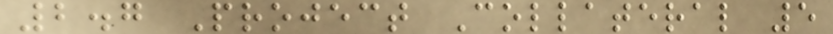2.7 Project Collateral 5
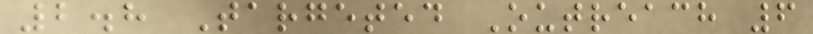2.8 Targeted Outreach 6
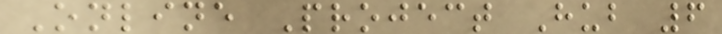Online Project Hub 6
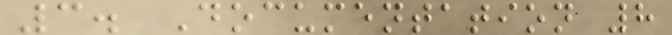3. Documentation 8
